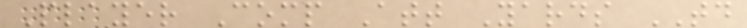Player Comp Att Yards TD
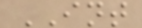INT
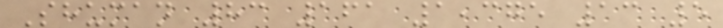Shuman 83 161 1,375 13 5
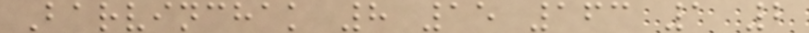Barvinchak 8 15 163 1 2
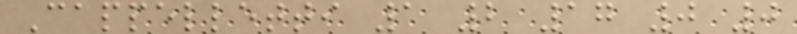Cappelletti 1 2 17 0 0
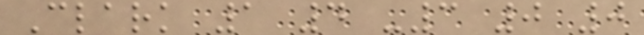Clark 1 4 -3 0 0
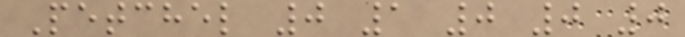Petchel 0 1 0 0 0
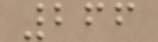266
